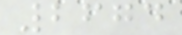2674
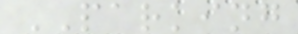PARKING
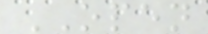OPEN
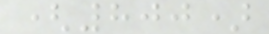(800)
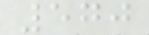570
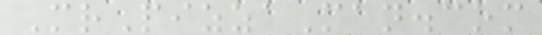MrPizzaMan.com
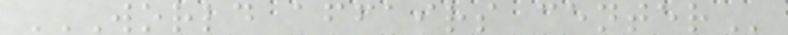WORLD AFFAIRS CENTER
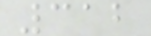312
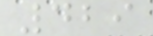429
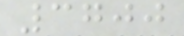3700
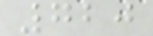720
